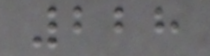228
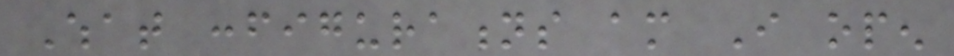What configurations am I open
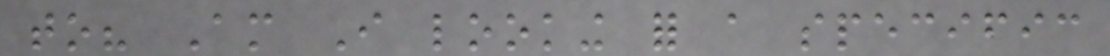to? Am I looking for a specific
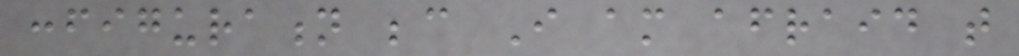configuration because I am afraid that
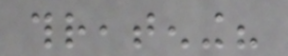threatening?
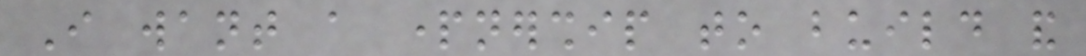I want a partnership to build and
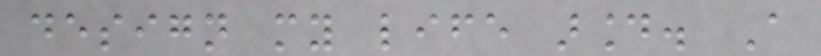design my life around. A
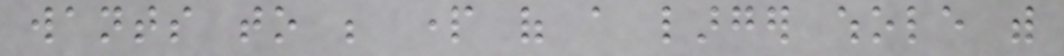wants to be part of a larger whole with
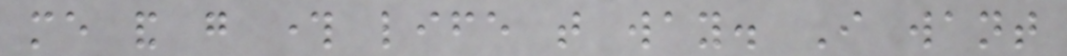me and go through life that way. I want
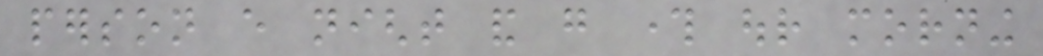person every night and go through our morning
